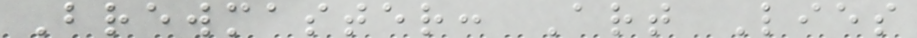Brewmaster: Art Lies
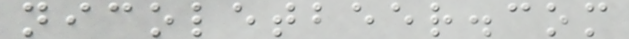nicoletbeer.com
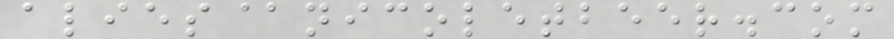alies@nicoletbeer.com
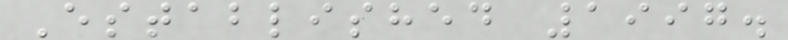Established 1997.
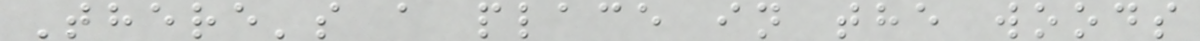There's a place in the woods
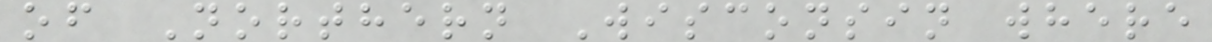of Northern Wisconsin where
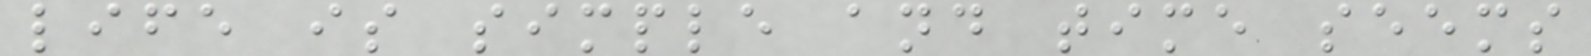life is simple and time seems
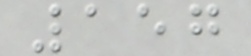157
